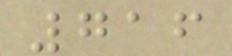716
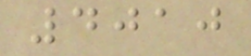4010
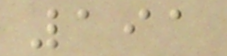191
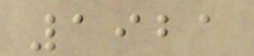1921
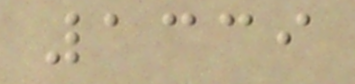1339
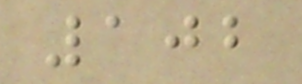102
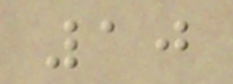10
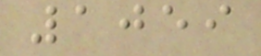1059
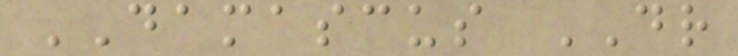DAMASCUS DR
